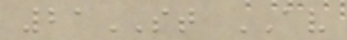21ST AV
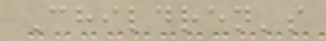Children's
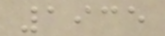1935
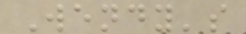Wendy's
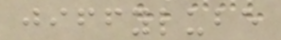jiffylube
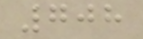708
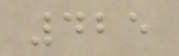425
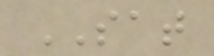SAT
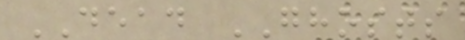DEAD GHOSTS
